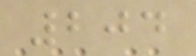204
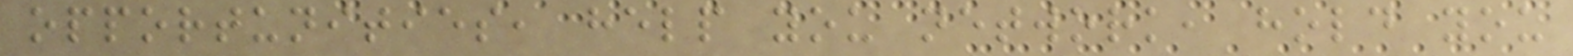opportunities, help you network, hold you
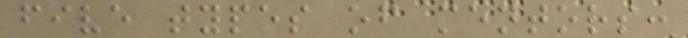five types of mentors:
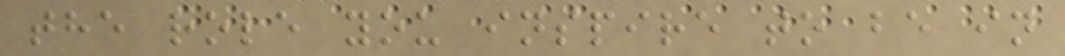the role you inspire to be in
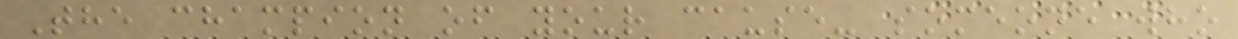The champion of your cause- someone who
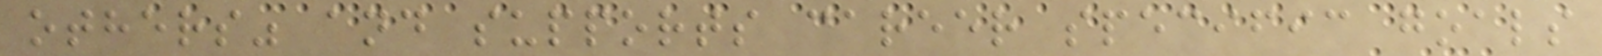others" and supports career specific goals
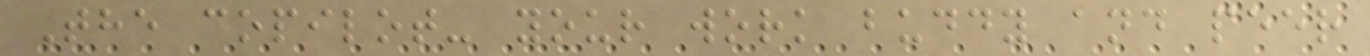The copilot- your work buddy and peer
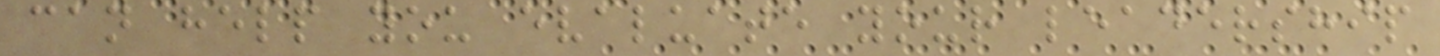can help you evaluate your leadership
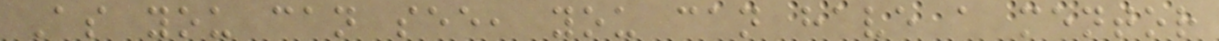As you can see, you can have a mentor
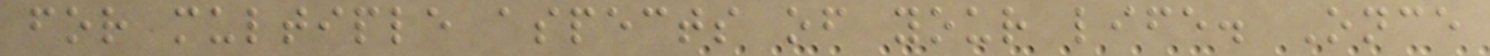for multiple aspects of your life. Once
